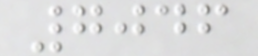7046
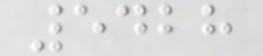5428
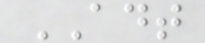ADT
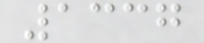1337
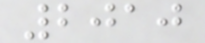2010
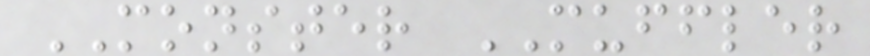MONSTER MUFFLER
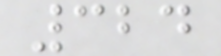324
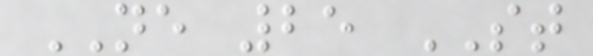NE 25 ST
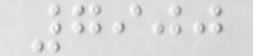7900
